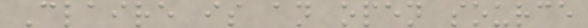Claire is an open source
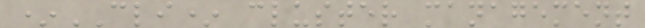*CLI* cluster management
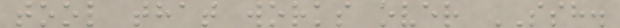tool that works over SSH.
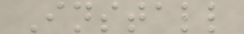Install
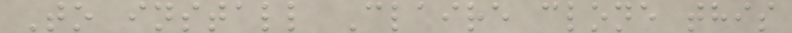To install Claire clone this
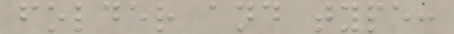folder and type:
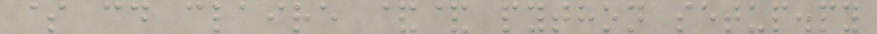$ cd claire && python setup.py
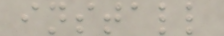install
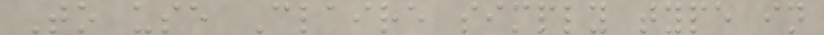To use Claire simply type in
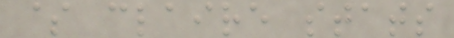$ claire stats
